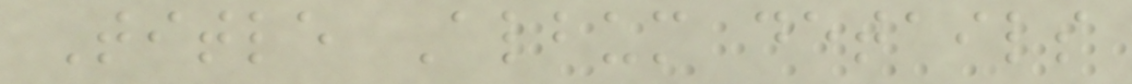Title Album details
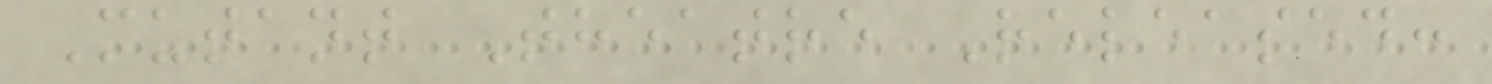Mutant Theatre Released:
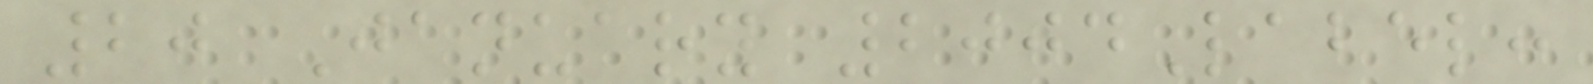20 January 2004Label:
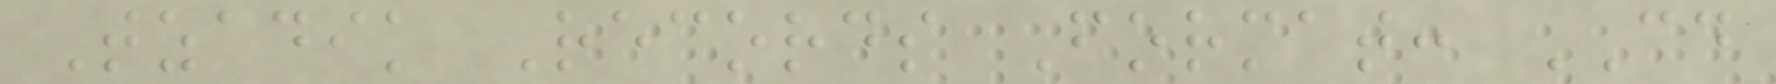Tzadik Records Format: CD
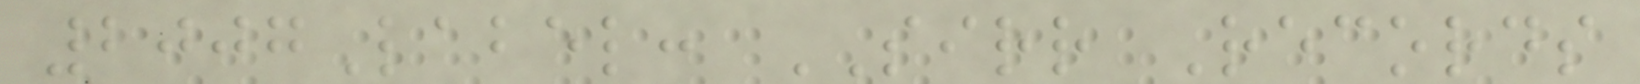2007Label: SIRR Records
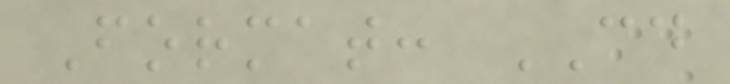Format: CD
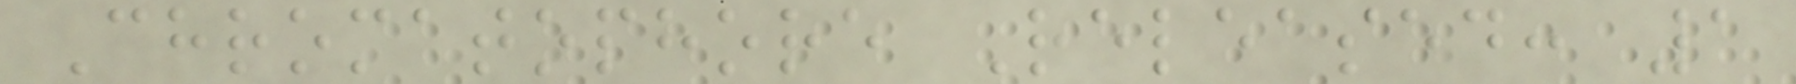Chromatophore Released: 1
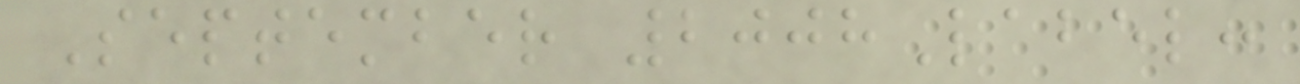September 2008Label:
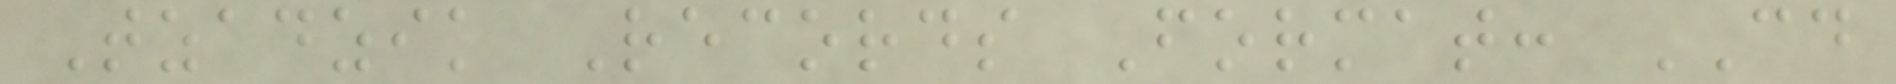Tzadzik Records Format: CD
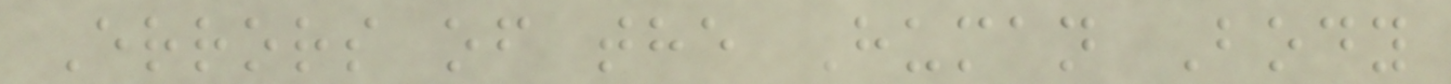Errors of the Human Body
